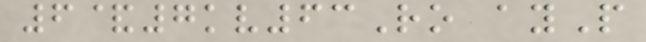6&7kv63Ro ayP
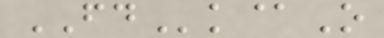FDk@O
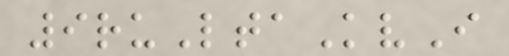9ruLtaKvI
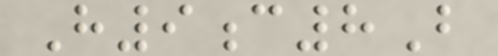H9c8B
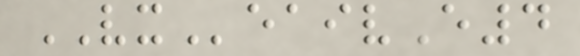VXeaivE4
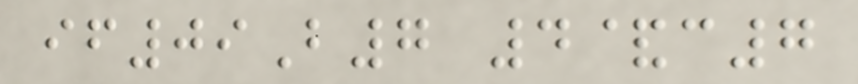if09B7 4&c7
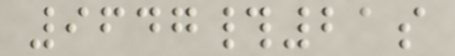9647#21s
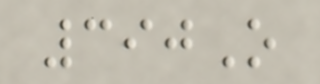390O
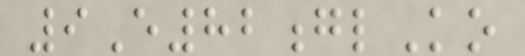9E82glKo
